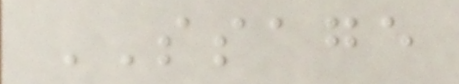SSAGE
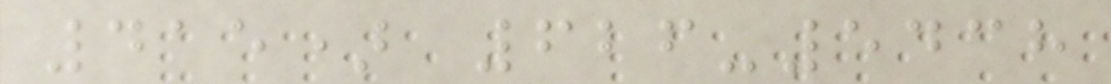415) 626-5438
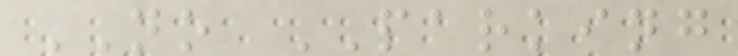NO PARKING
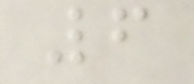6
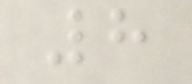8
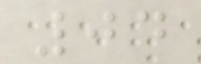04
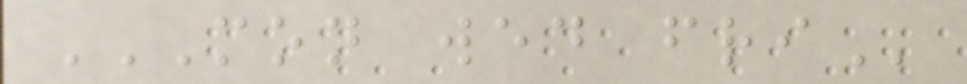MON WED FRI
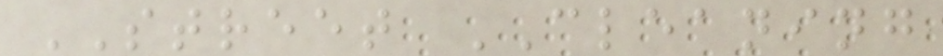STREET CLEANING
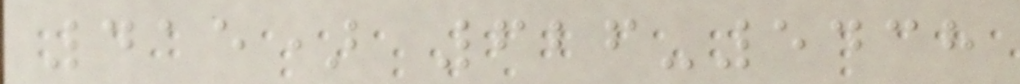415) 626-5438
